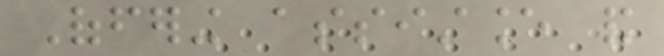Offering assistance and
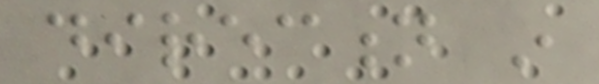direction in
